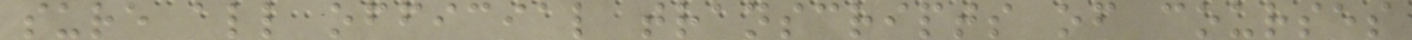sure all official transcripts of courses
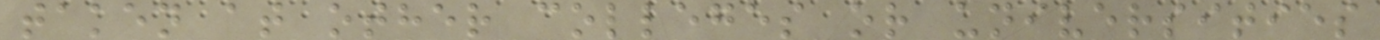taken at other colleges or universities
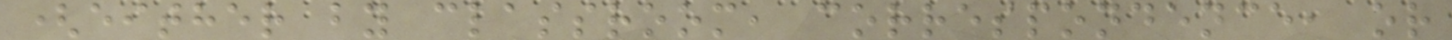(either by classroom, correspondence, or
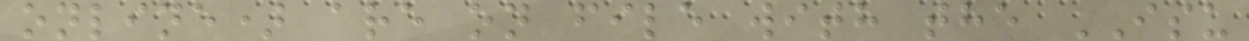online) are on file with the ISU
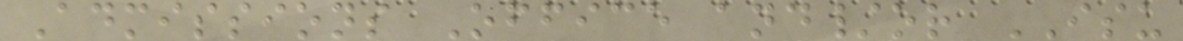Admissions Office and/or ISU
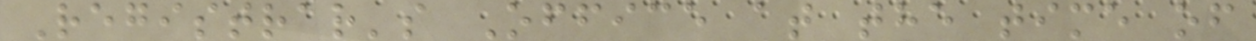Registrar's Office at the time of
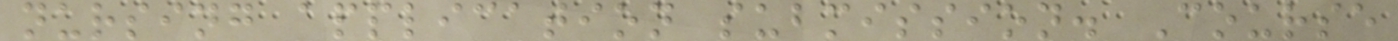nursing application submission. Course
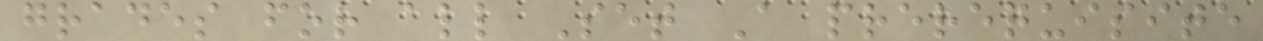grades for all Set A prerequisite
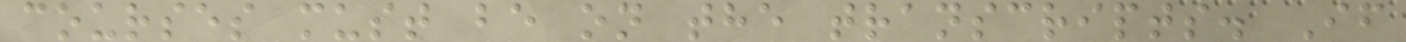courses must be on the transcripts. If
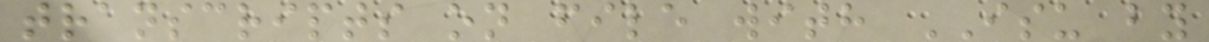transcripts on file with ISU by
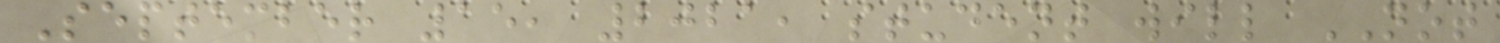September 15, 2021, student will NOT
